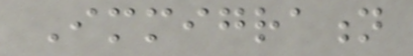Immigration
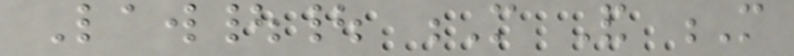Law|| M And M
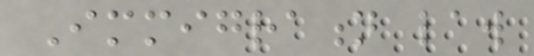Immigration law
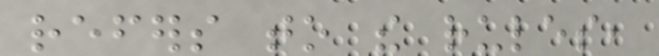refers to the rules,
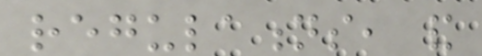regulations, and
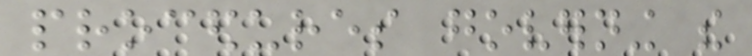procedures governing the
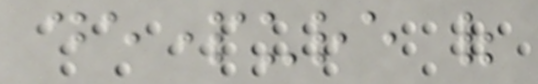departure of
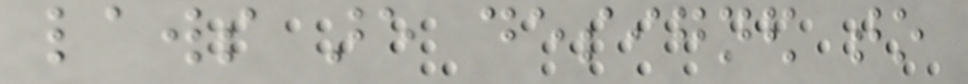laws are designed to
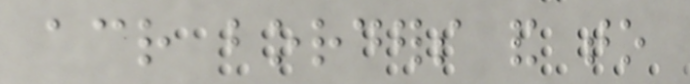across borders and to
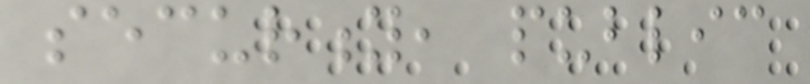security, public
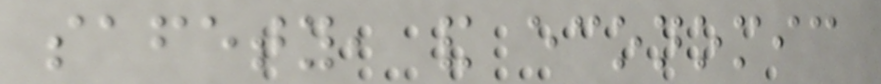safety, and economic
